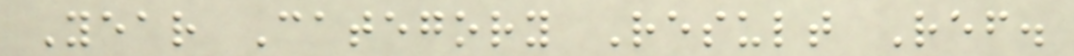Year Category Result Ref.
